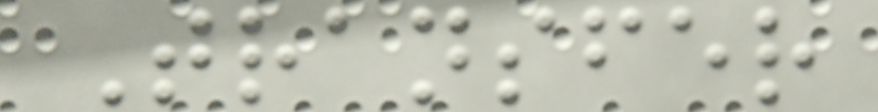Transfer
